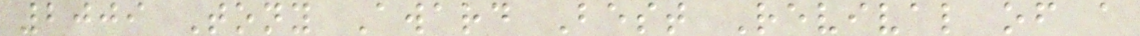2009 Tony Award Best Revival of a
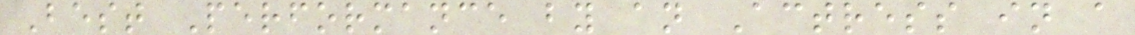Best Performance by an Actress in a
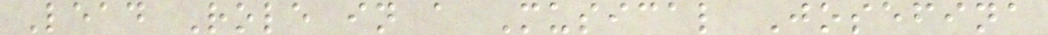Lead Role in a Musical Josefina
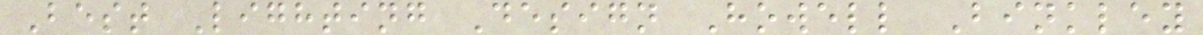Best Lighting Design Howell Binkley
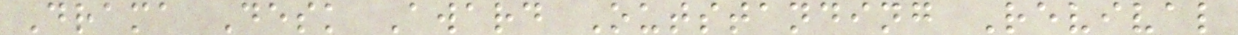Drama Desk Award Outstanding Revival
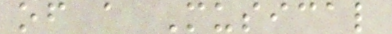of a Musical
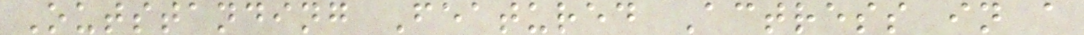Outstanding Featured Actress in a
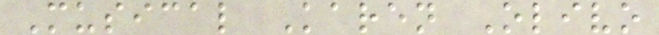Musical Karen Olivo
